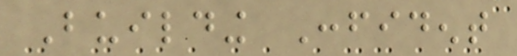Building Confident
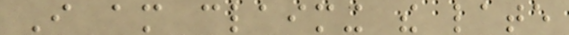I am claiming the late
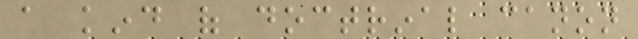a kind of doctrinal canon
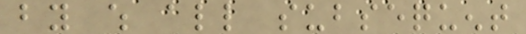by which all subsequent
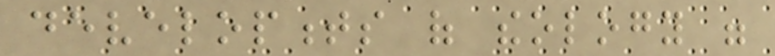developments of theology were
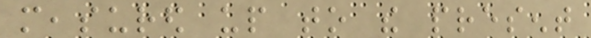measured up to the present
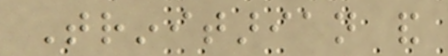Trinitarian and
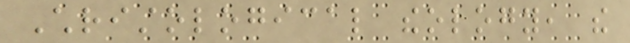Christological theology, the
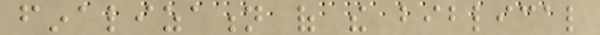finalization of the biblical
